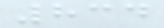834
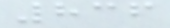836
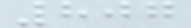807
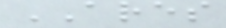ARES
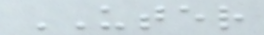UTER
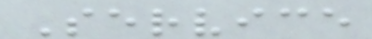Service
